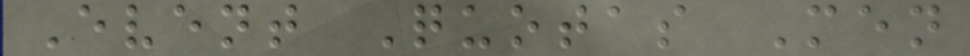Event Quotas Men
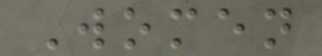Women
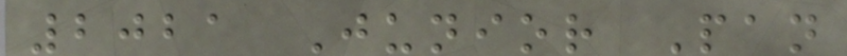2021 Junior Pan
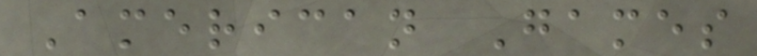American Games
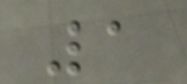1
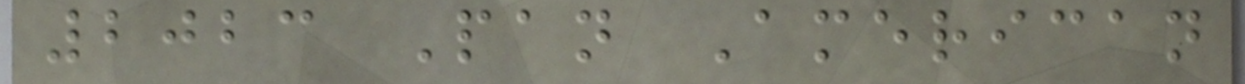2023 Pan American
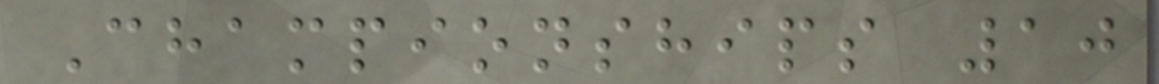Championships 10
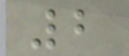2
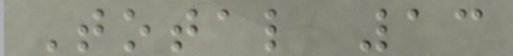Total 13
